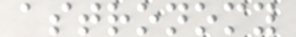astronomy
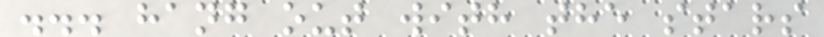... hang out with the stars
